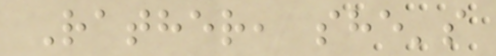Rather, she's
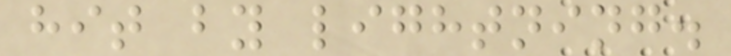hit by lightning.
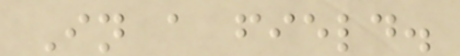In a field.
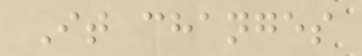It changes
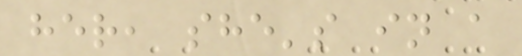her, she's in a
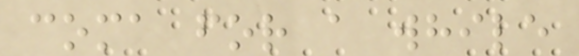coma for a while
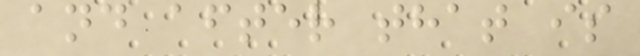and after that is
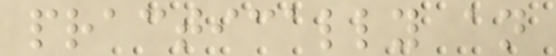practically an
